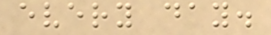every day.
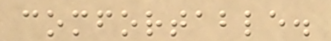comfortable.
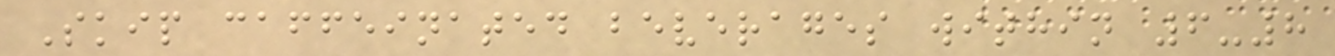Skip caffeinated beverages within 6-8
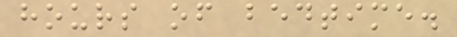hours of bedtime.
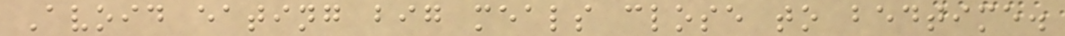Avoid eating big meals close to bedtime.
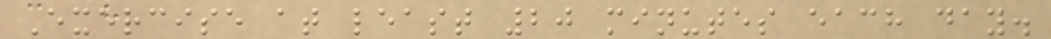Exercise at least 20 minutes each day.
